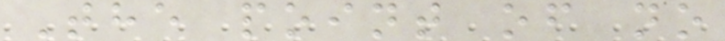The point of no
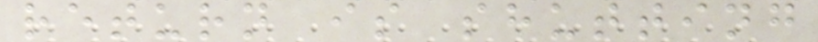return is shutting
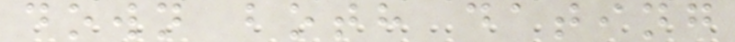down both dating
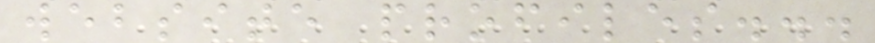website profiles...
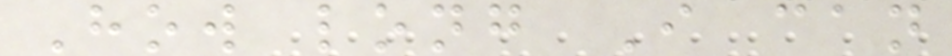How long I can
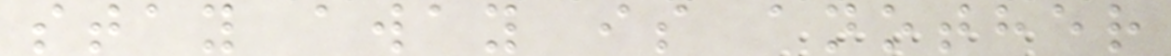stay away is another
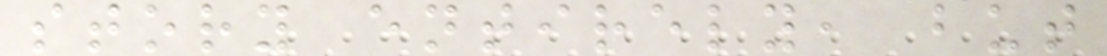story entirely, but
